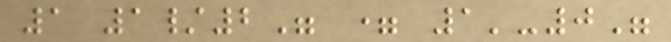1 1/2" = 1'-0"
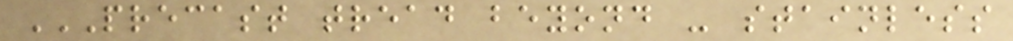PRECAST TREAD BEYOND - STAINLESS
